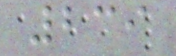239
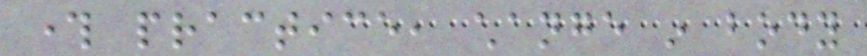through practice, change in body
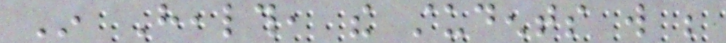In Health, the students will be
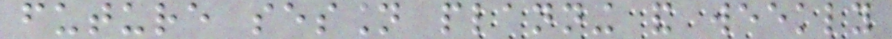future session planning and weekly
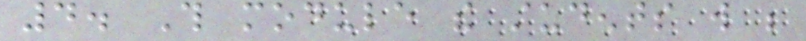4. This module the students will be
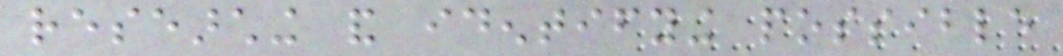researching and identifying possible
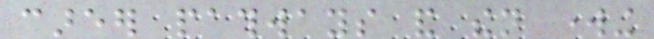career pathways and then working
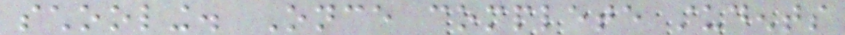schooling. Once complete students
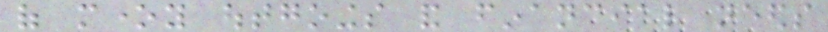of money outgoings and financial needs
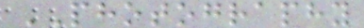PHOTOGRAPHY
